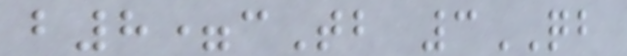b8=cTb 3QB
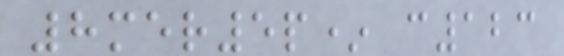8mer5p* c123
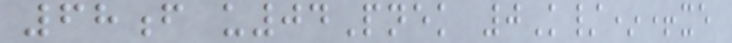68f u04Pnek 0K/*+xe
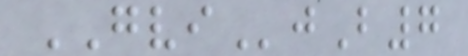GVIjB7
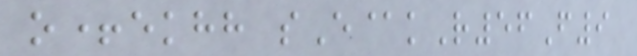o+ekhh sE@kR56F9
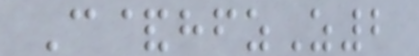C&hfzZ2
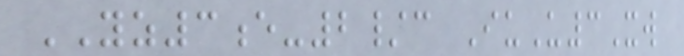YZ3e-2/c IuU3Xw
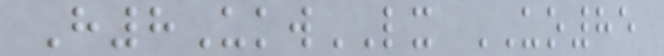H8UkwLX UO85
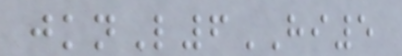jknL6HI5
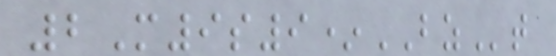2M9s9*BZt
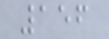156
